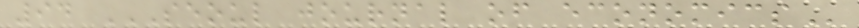94 SEOUL JOURNAL OF ECONOMICS
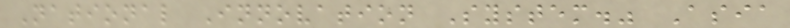National Innovation System." Asia
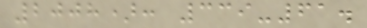2008): 339-61.
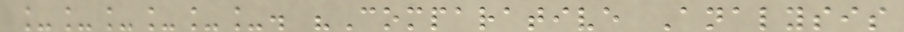______. "Comparative Analysis
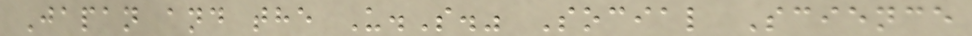Japan and the U.S." Social Science
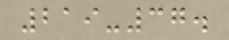219-37.
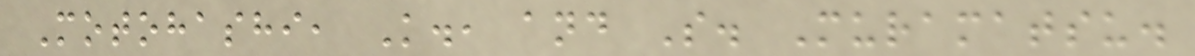Motohashi, K., and S. Muramatsu.
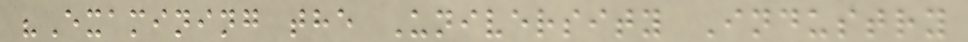"Examining the University Industry
